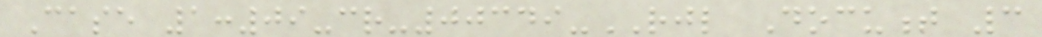Case 1:09-cr-00349-RJL Document 3
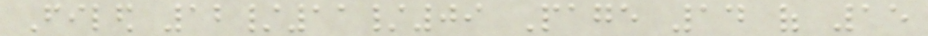Filed 12/11/09 Page 14 of 15
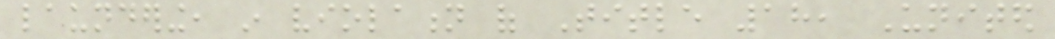laundering, in violation of Title 18, United
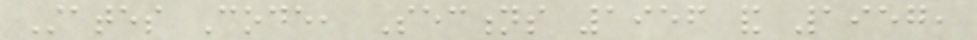States Code, Sections 1956 and 1957,
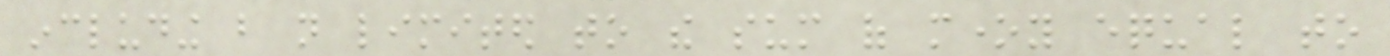including but not limited to the sum of money equal to
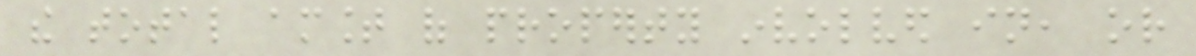the total amount of property involved in, or
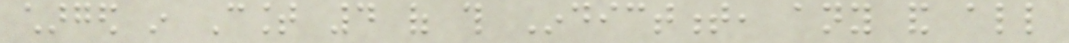charged in Count 4 of this Indictment, any and all
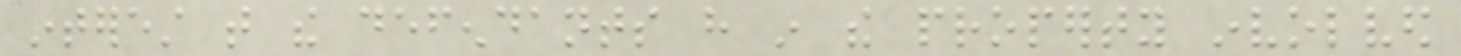interest that the defendants have in the property involved
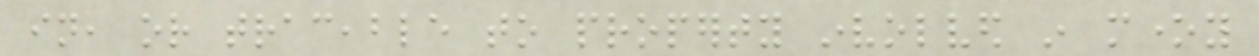in, or traceable to property involved in money
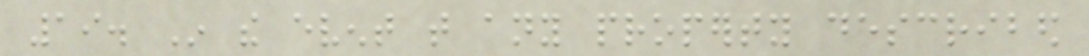19. In the event that any property described
